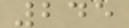245
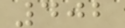402
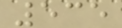535
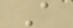A
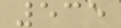535
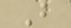B
